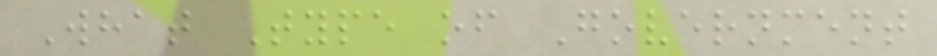What Type of Government
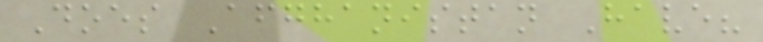Does Afghanistan Have?
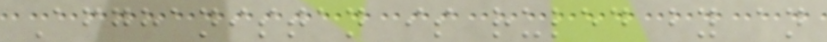Afghanistan is ruled by an
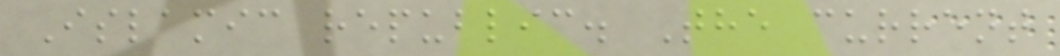Islamic republic. The current
